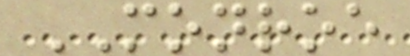MONROE
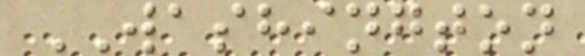WASHINGTON
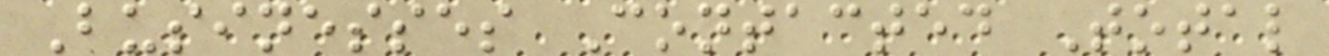Businesses Contacted Total
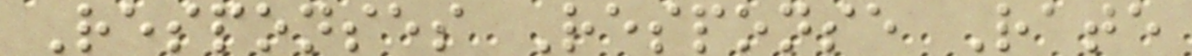Responses Response Rate
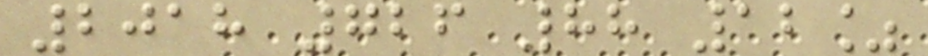2018 726 88 12%
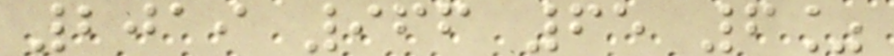2019 966 65 6%
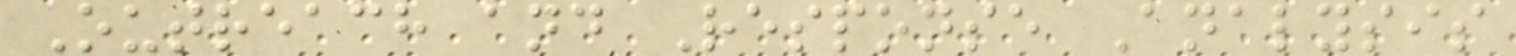Outreach and Response Analysis
